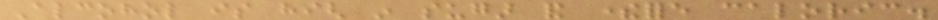Alcohol is high in sugar and therefore caloric.
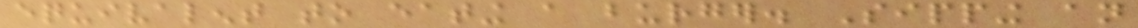equivalent to eating a burger. Sipping an
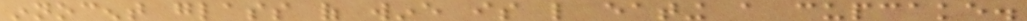innocent glass of wine is like eating a cupcake.
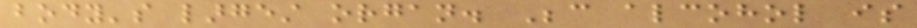body's largest organ. Because alcohol is
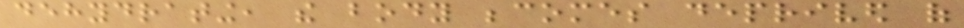dehydrating, the body becomes deprived of
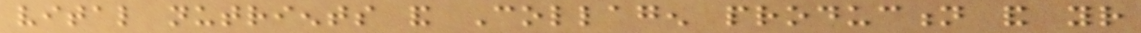vital nutrients and Collagen production and your
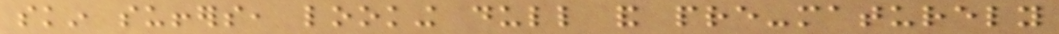skin suffers, looking dull and pre-maturely
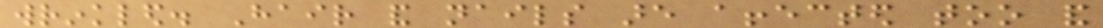wrinkled. Hair and nails are affected too and
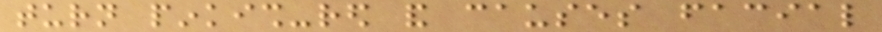turn pinkish-red and causes facial
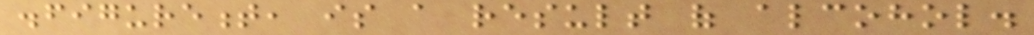disfigurement, is a result of alcohol.
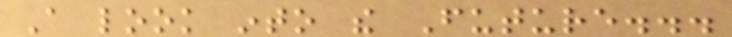A look into the Future...
